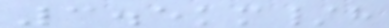3.5km/h
